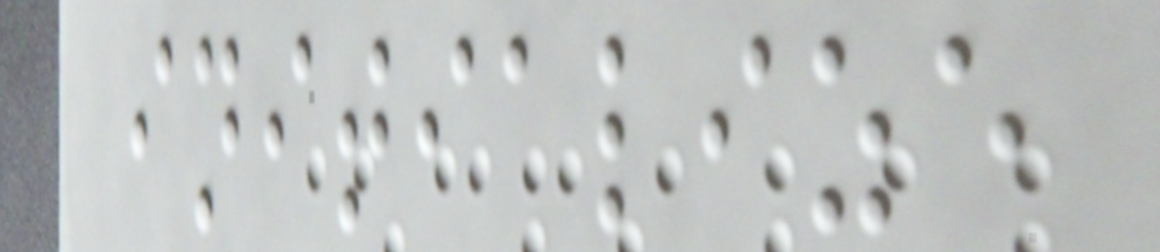initialize
